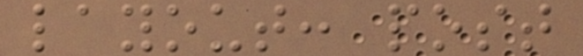layout: post
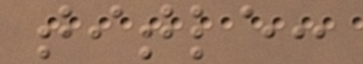title:
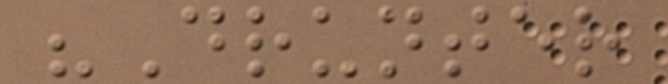"Drunter
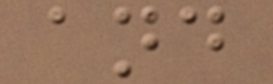and
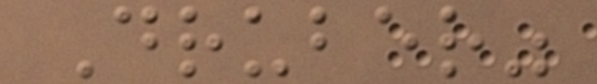Druber"
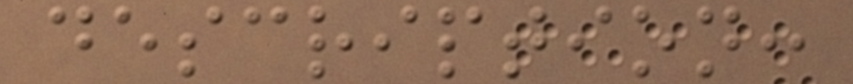description:
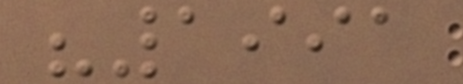"1991
